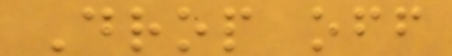Drop off
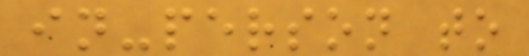in-person to
